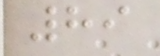89
